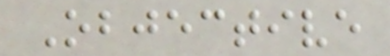Objective
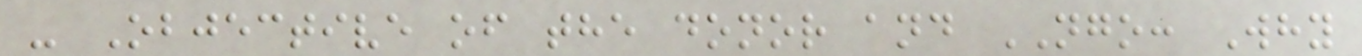- Objective of the donor and NGO: Why
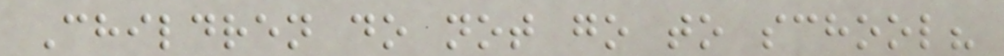Children do not go to school?
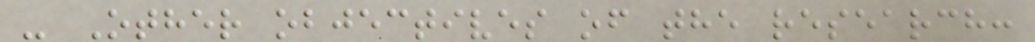- Other objectives of the research:
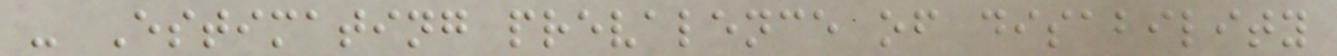- Estimating prevalence of disability
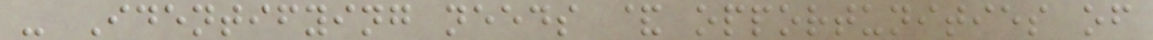- Identifying needs & opportunities of
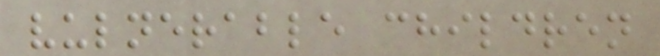vulnerable children
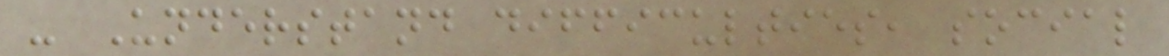- Understand difficulties, social
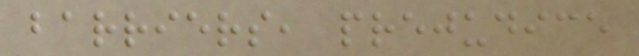barriers, prejudice
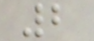2
